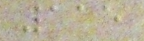115
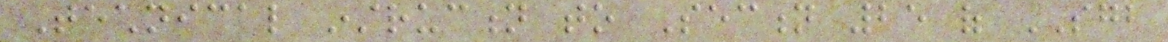Technical instruction to Section 25 of SGB
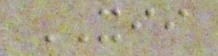XII
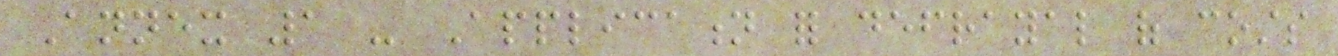Annex 1 - Application for defrayal of costs
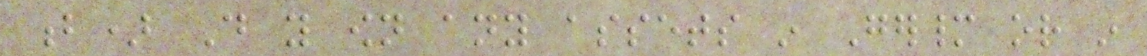b) Do you own any assets in Germany or in
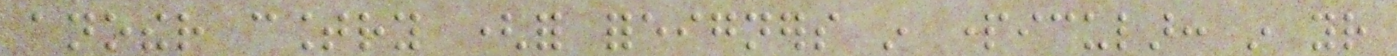another country (for foreigners in particular: in your
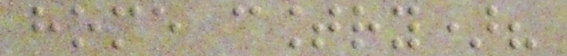home country)?
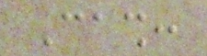Cash:
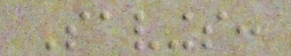Savings:
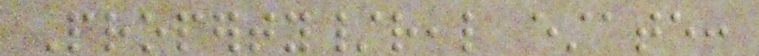Property/real estate:
